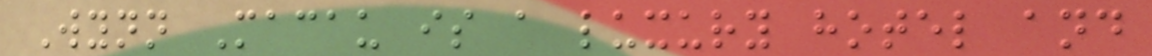Wynn Macau is a luxury hotel and
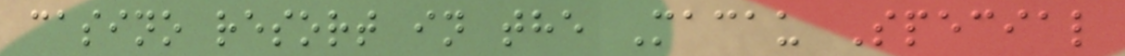casino resort in the Macau Special
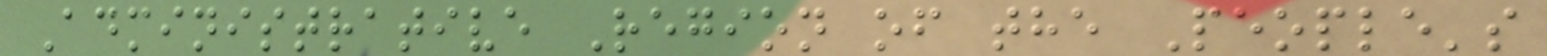Administrative Region of the People's
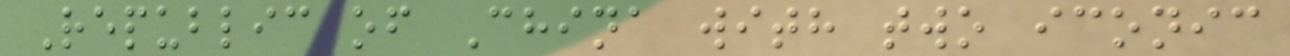Republic of China with two iconic
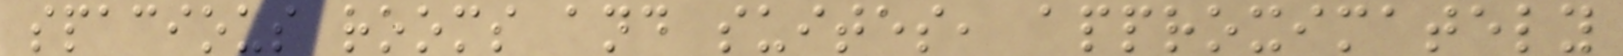spacious rooms and suites, approximately
